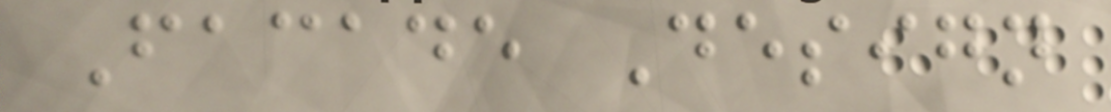Facade Design
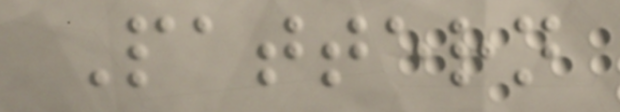Pattern
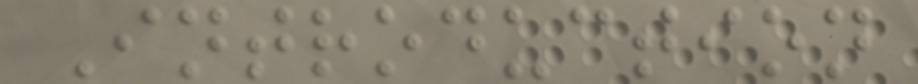Introduction
